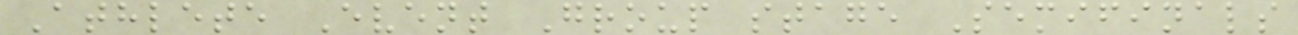Athlete Event Group stage Semifinals
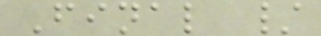Final /
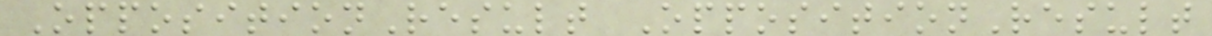OppositionResult OppositionResult
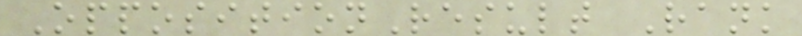OppositionResult Rank
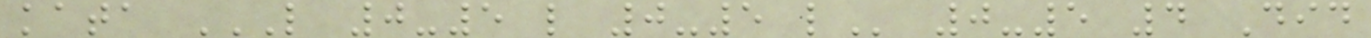kata L 0-5 L 0-5 L 0-5 4 Did
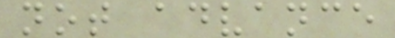not advance
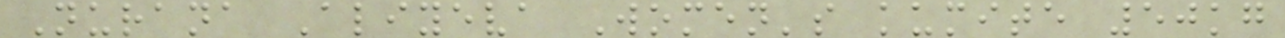Nurana Aliyeva Women's kumite 50kg
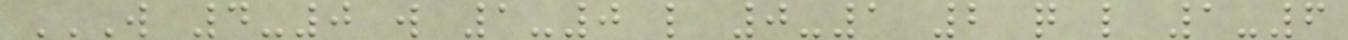W 4-0 W 1-0 L 0-1 2 Q L 1-6
